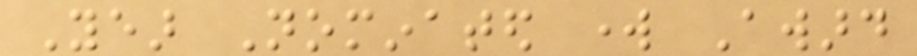Year Nominated work Award
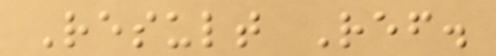Result Ref.
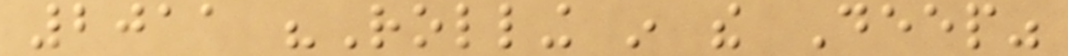2011 "Rolling in the Deep"
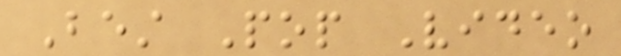Best Pop Video
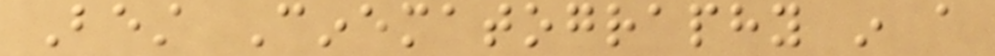Best Cinematography in a
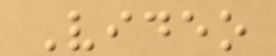Video
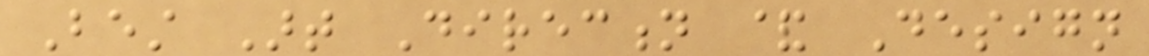Best Art Direction & Design
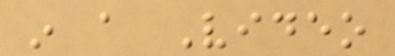in a Video
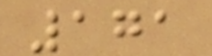171
